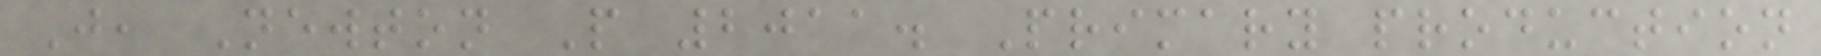J, Newton P 2011. Primary production
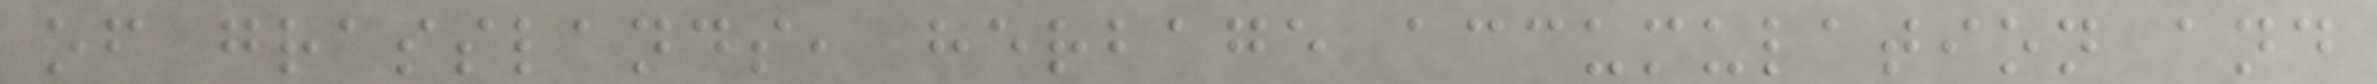of grasslands, herbage accumulation and
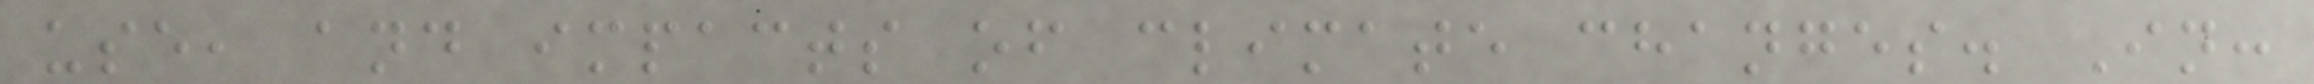use, and impacts of climate changes. In:
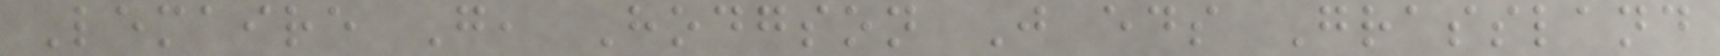Lemaire G, Hodgson J eds Grassland
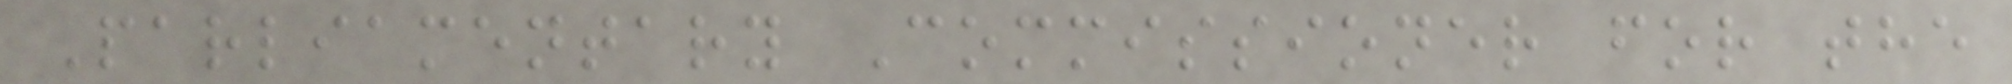Parliamentary Commissioner for the
